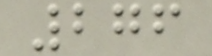276
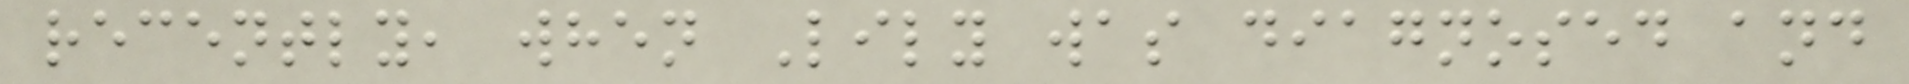recently, when Lily was diagnosed and
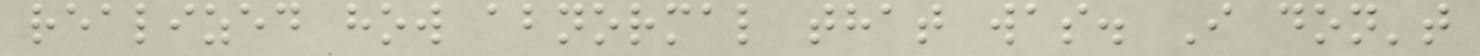realized how abnormal that was. I don't
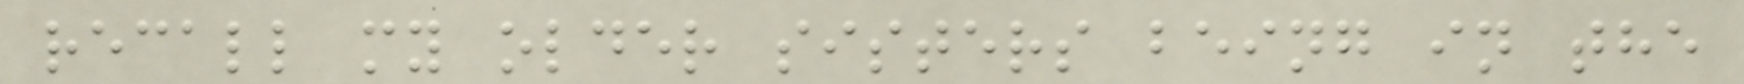recall my older sisters being in the
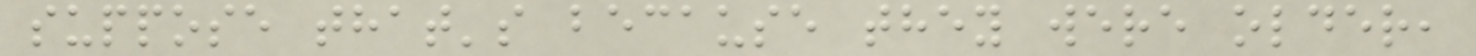suppose that's because they were older,
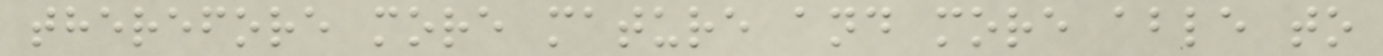therefore more mature and more able to
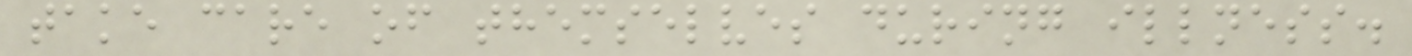take care of themselves during illness.
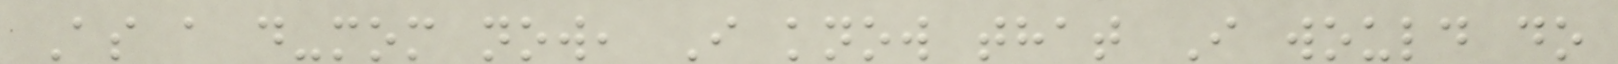As a d-mom now, I know that I would do
